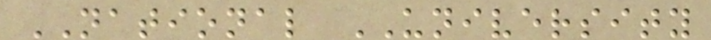NATIONAL UNIVERSITY
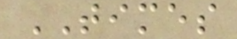TIMES
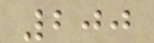200
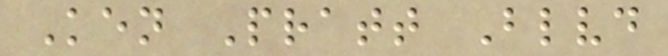Ken Pratt Blvd
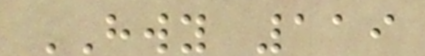HWY 119
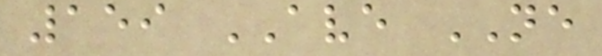159 AVE NE
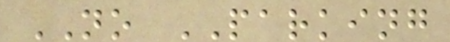NO PARKING
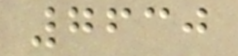7630
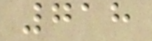718
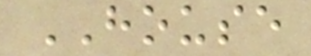HOUSE
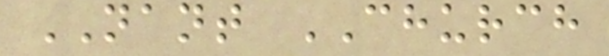NANT CHURCH
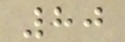80
